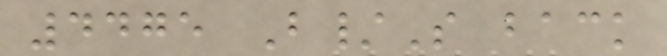4475 B/S back
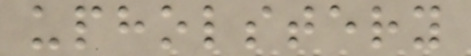upholstery
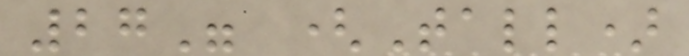27" (Tall)
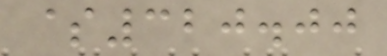$320.00
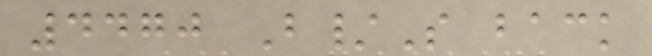4470 B/S back
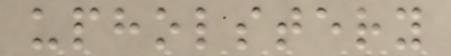upholstery
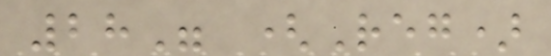28" (Reg)
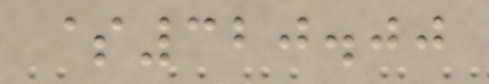$320.00
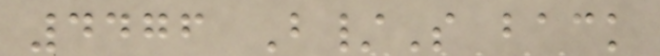4476 B/S back
